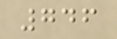746
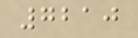7210
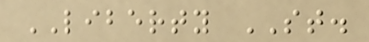LIBERTY ST.
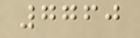7760
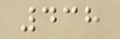438
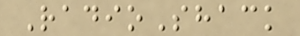RadioShack
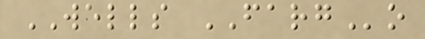WELLS FARGo
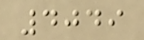4049
